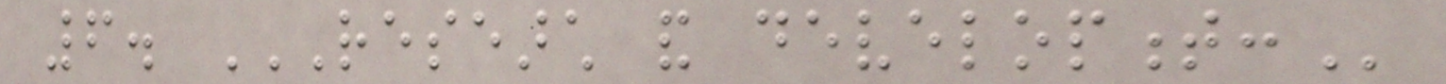6. RESEARCH AND DEVELOPMENT:
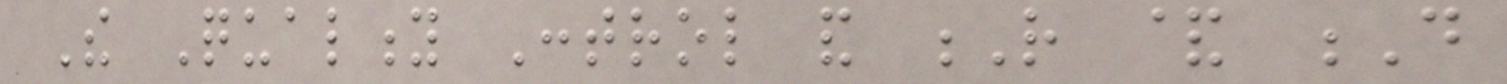The Quality Control and R & D
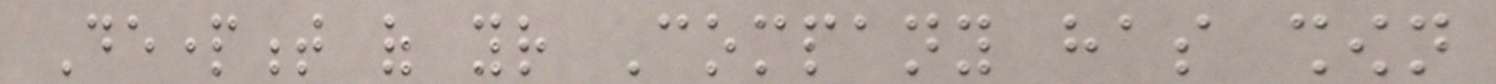Department of your Company has shown
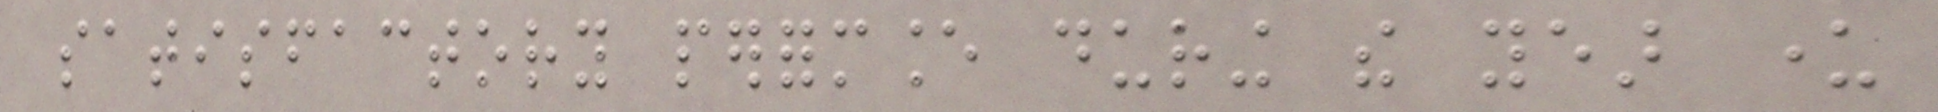satisfactory performance during the year under
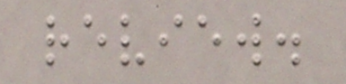review.
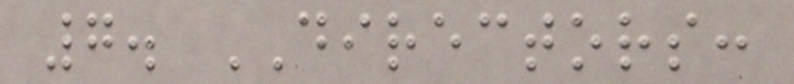7. DIRECTORS:
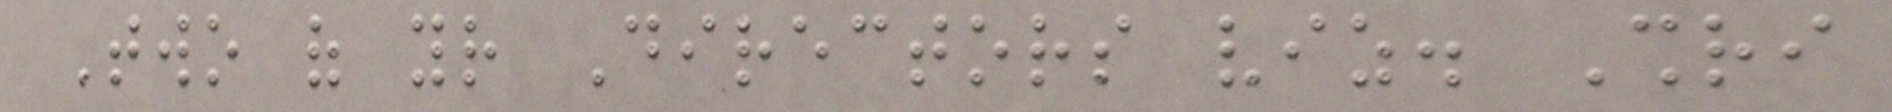Two of your Directors viz. Shri
